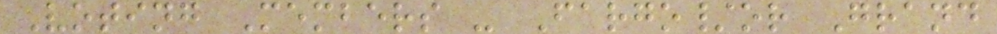Voting Members - Fargo/or Grand
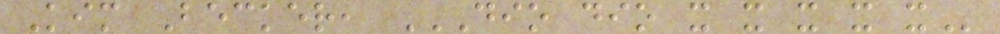Kim Becker, DIO DIO X X X X X
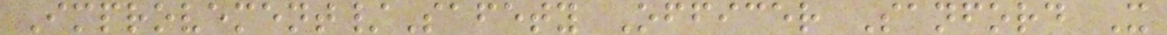Improvement/Safety Officer Sanford X
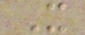X
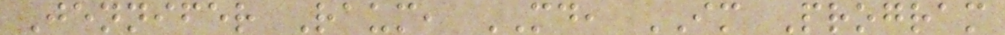Jennifer Raum, MD, IM Program
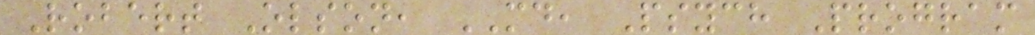Robert Olson, MD, Psych Program
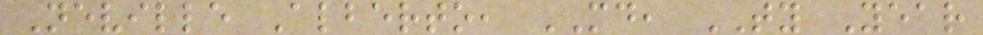Neville Alberto, MD, TY Year
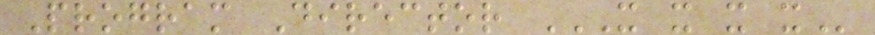Program Director X X X X
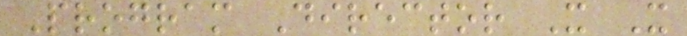Program Director X X
